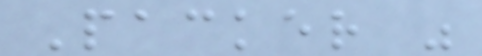Packer "
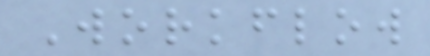Workflow
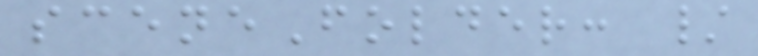sceneFolder: /
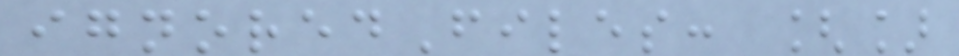ignoredFiles: []
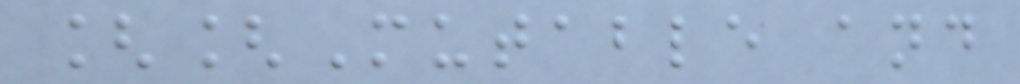[[Mutable and
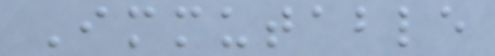Immutable
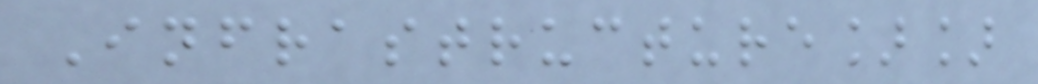Infrastructure]]
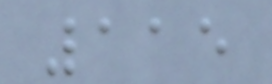115
